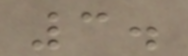3.
